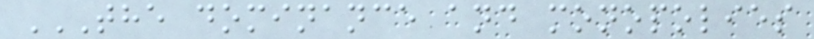THE DOMINANCE AND MONOPOLIES
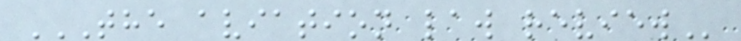THE AVIATION LAW REVIEW
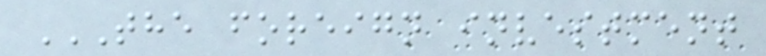THE FOREIGN INVESTMENT
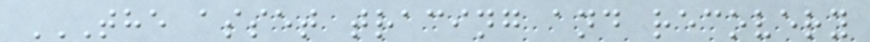THE ASSET TRACING AND RECOVERY
